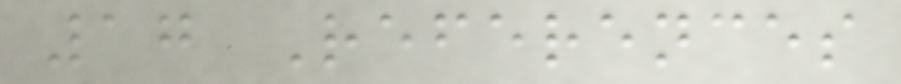17 References
